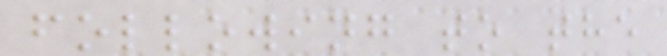following to the
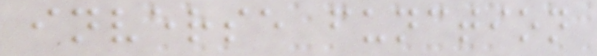inverse function
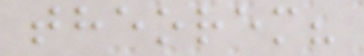theorem?
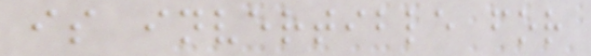is invertible for
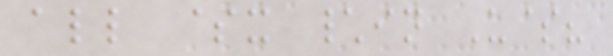all $x \in U$?
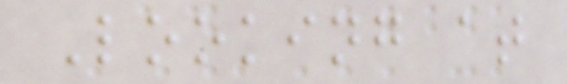Looking at
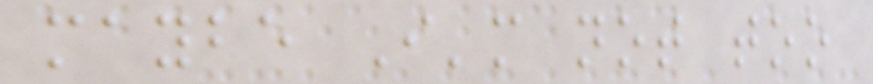maybe I'm not too
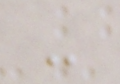-
